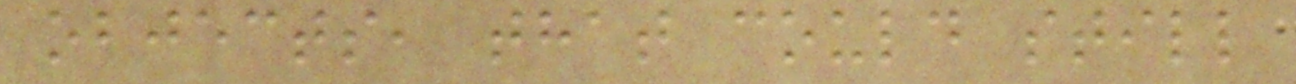objects, that could still
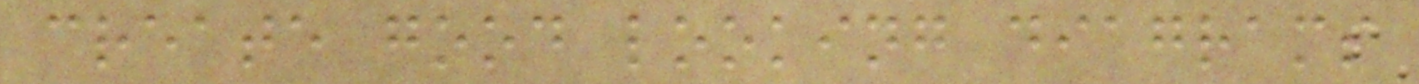create good looking diagrams
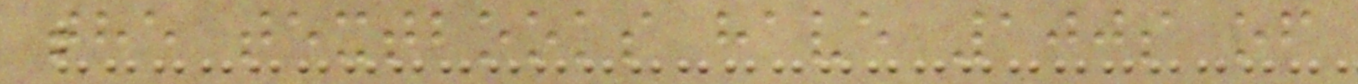the textbooks have 100s of
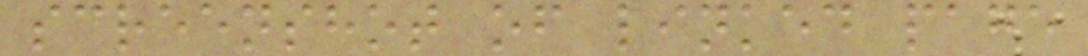screenshot of linked page
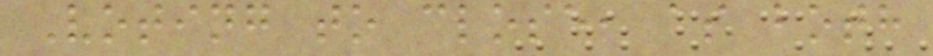Voting to close, as both
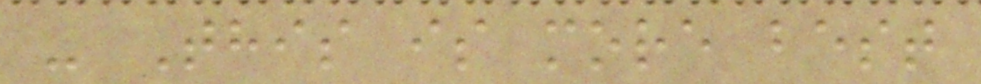- This is more best
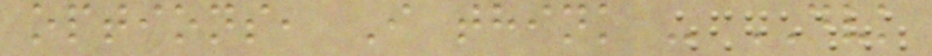options, I think - DVK
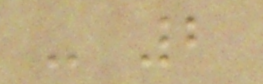- 2
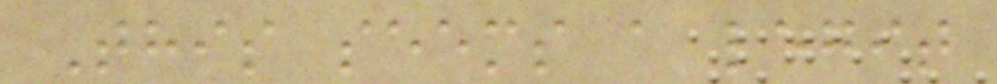This seems a legit
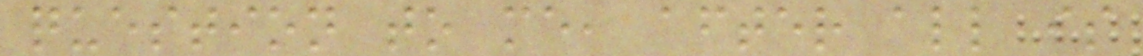question to me, after all is
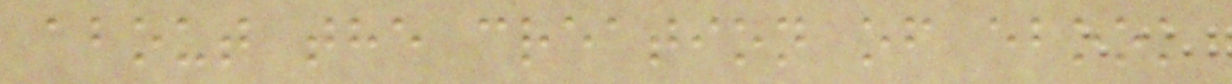about the creation of ebook
